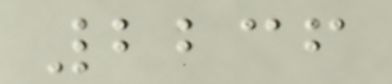2236
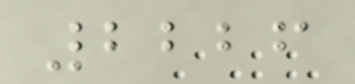2226
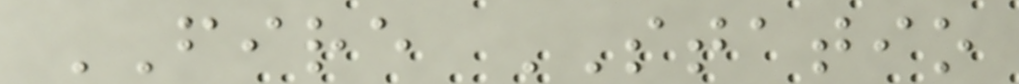FIRE STATIO
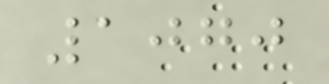1070
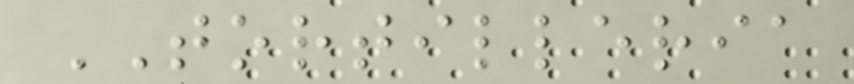TORTILLERIA
